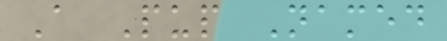A Pup Named
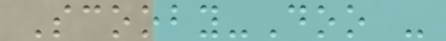Scooby-Doo -
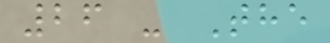26 - The
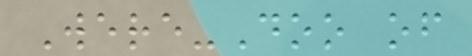Were-Doo of
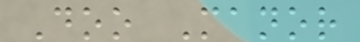Doo Manor
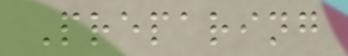Preparing
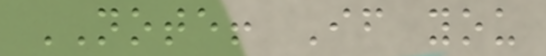NOTE! If you
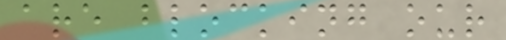are blocking our
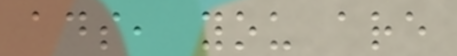ads, you are
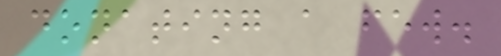donating a few.
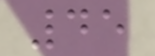45
